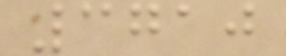3710
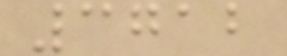3712
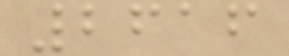2616
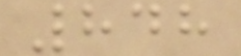848
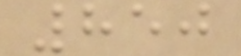850
